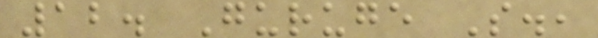12. Guruge S.,
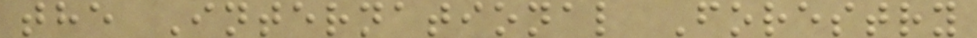the International Forestry
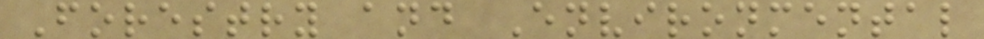Forestry and Environmental
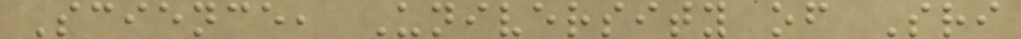Science, University of Sri
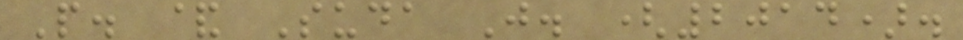P. & Suda J. (2014).
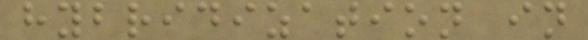hybridization in
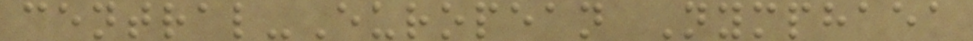central-European Nymphaea
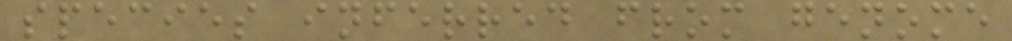species inferred from genome
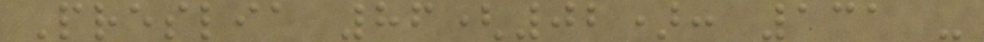Preslia 86(02): 131 -
